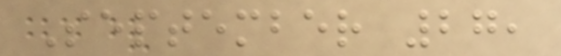September 27,
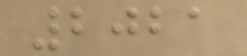2021
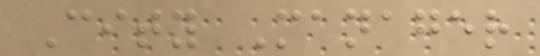City Manager
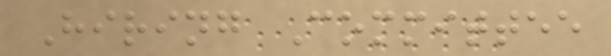Hiring Committee
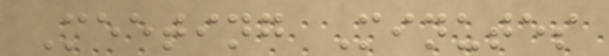Meeting Minutes
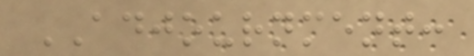ADJOURNMENT:
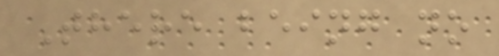There being no
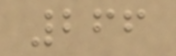266
